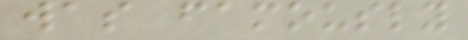was famously
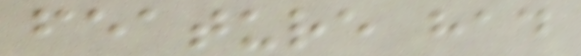feature had
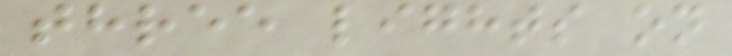three lights on
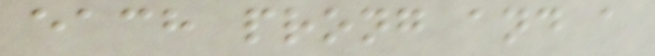each prong and a
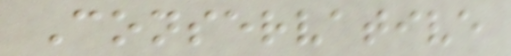Conservative
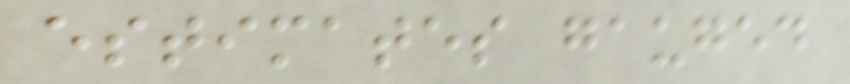estimates gauged
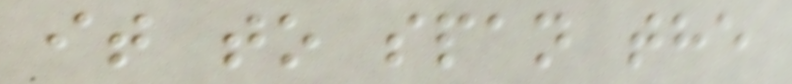it to span the
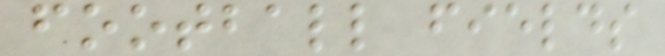football fields
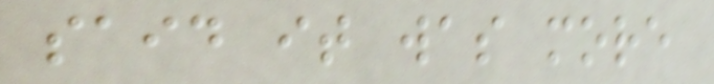said it was more
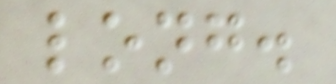long.
